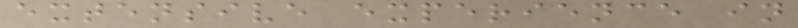extensive experience in
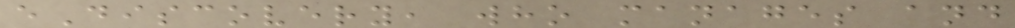eDiscovery, who manages and
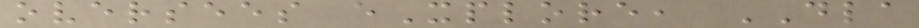oversees eXplore, DLA
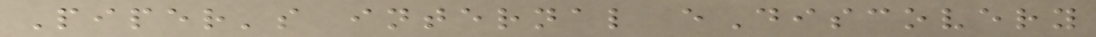Piper's internal eDiscovery
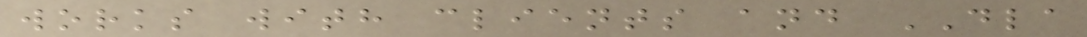works with clients and DLA
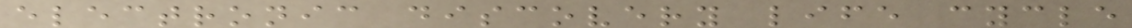electronic discovery life cycle
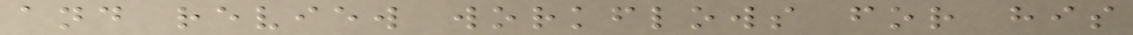and review workflows for his
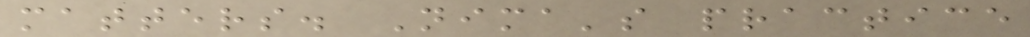matters. Nima's practice
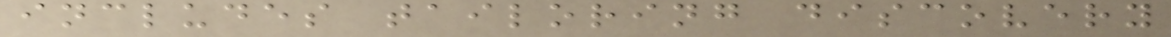includes tailoring discovery
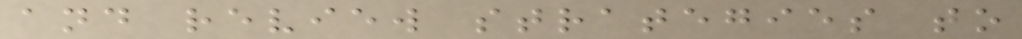and review strategies to
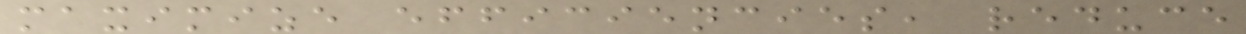maximize efficiencies, reduce
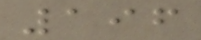196
